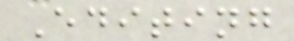Editing
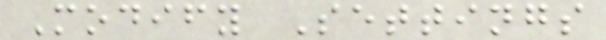Modify Settings
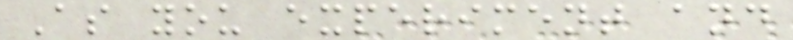As you experiment and
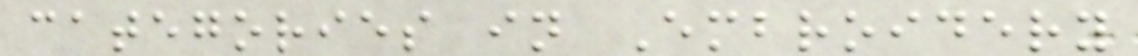categories in Embroidery
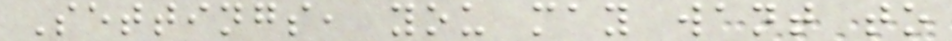Settings, you may want to
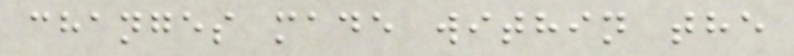changes made within the
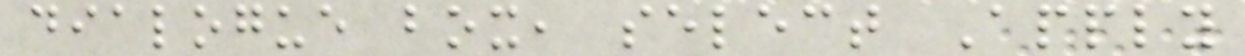dialogue box, select Apply
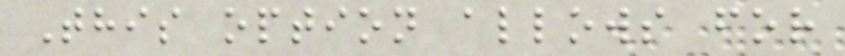This option allows for
